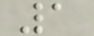1
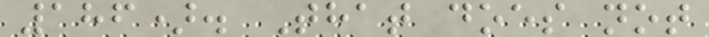186). That does not
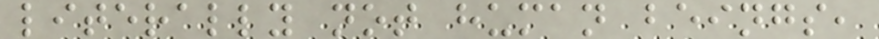literally not human beings,
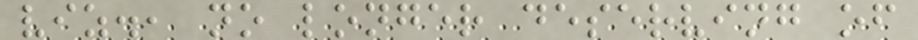viz., no longer deserving of
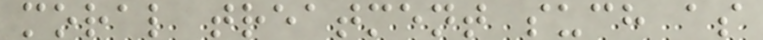moral treatment such as
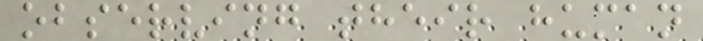observing their human
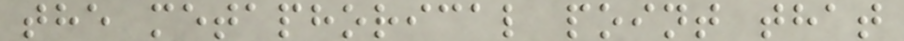the metaphorical point that
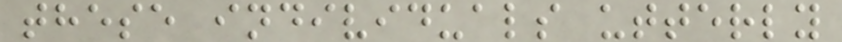these individuals utterly
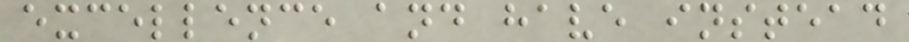excellence and have instead
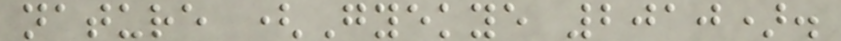nature (Gyekye 2010).
